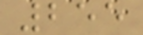255
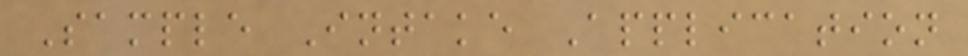Sample Intake Application
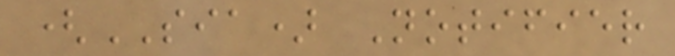(SIA) Notifier
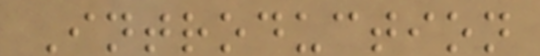Introduction
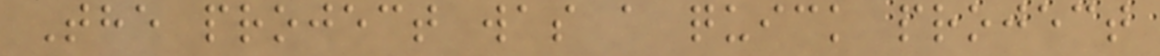The project was a quick project
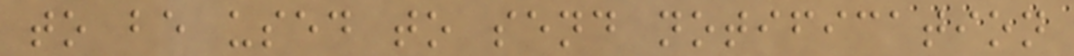to be used to send notification
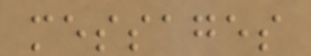messages
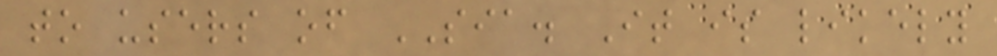to users of SIA. It is likely
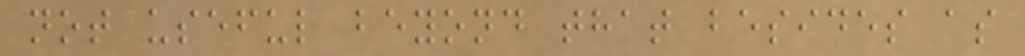not useful beyond that besides as
